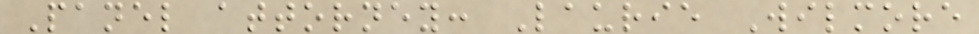Panel attorney: Laurie Wilmore
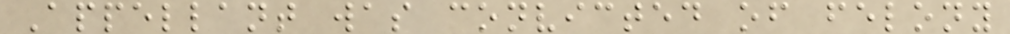Appellant was convicted of felony
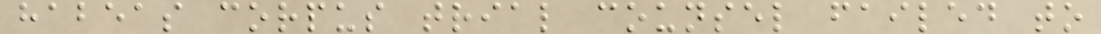habeas corpus trial counsel failed to
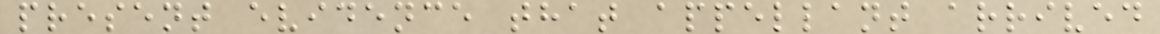present evidence that appellant arrived
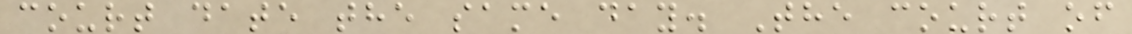court date the same day. The court of
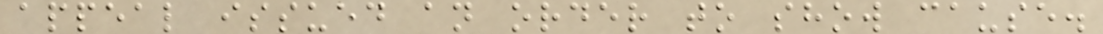appeal issued an order to show cause.
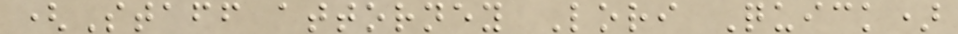(Staff attorney Lori Quick)
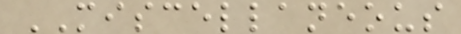MISCELLANEOUS
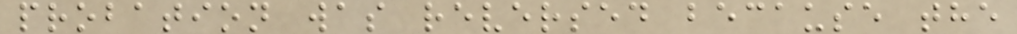probation was reversed because the
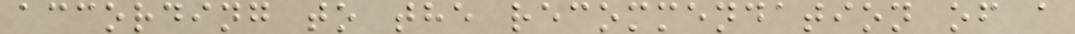according to the recommendation of a
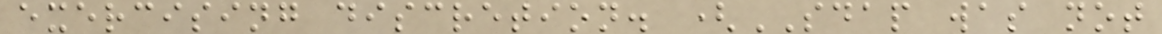exercising discretion. (SDAP was not
